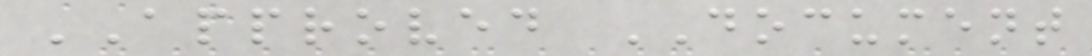APPROVED DOCUMENT
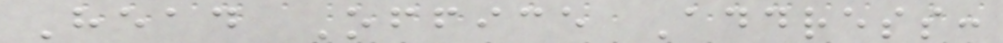Head Office Address:
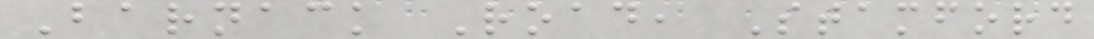Barnack Road, Stamford
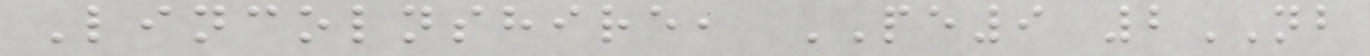Lincolnshire, PE9 2NB
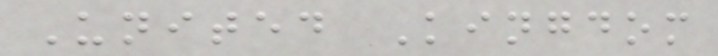United Kingdom
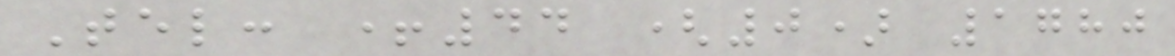Tel: +44 (0) 1780
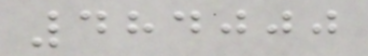484000
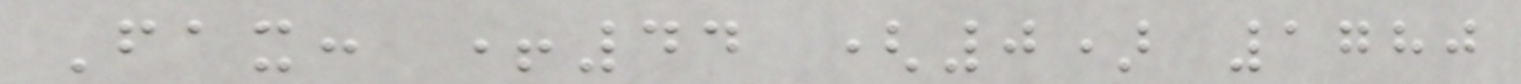Fax: +44 (0) 1780
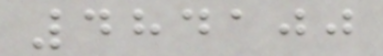484100
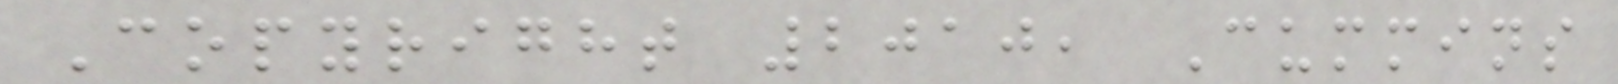Copyright 2010, Cummins
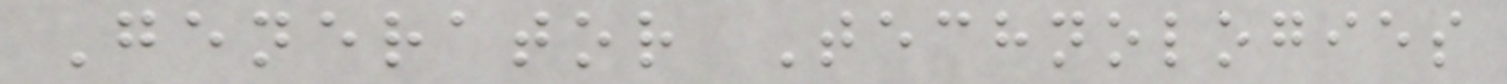Generator Technologies
